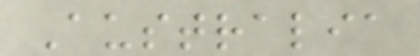Australia
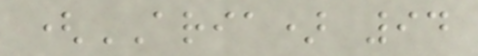(ARIA) 94
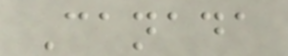Canada
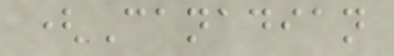(Canadian
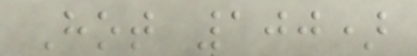Hot 100)
